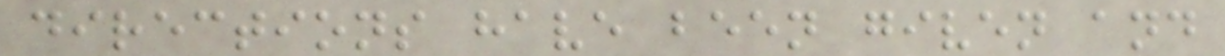directions have been given and
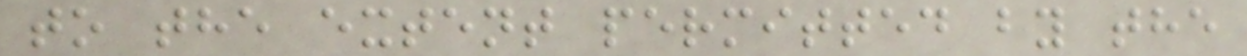to the extent permitted by the
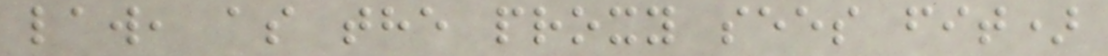law, as the proxy sees fit)
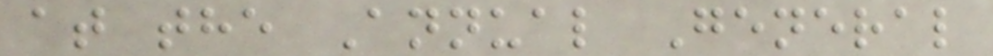at the Annual General
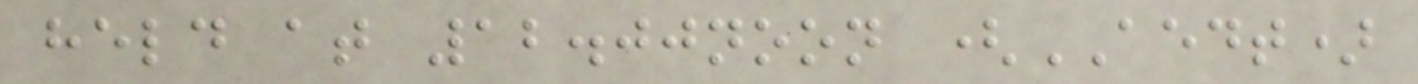held at 12.00noon (AEDT)
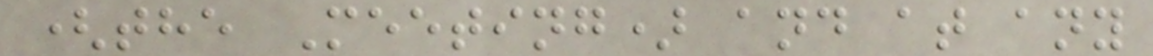(the Meeting) and at any
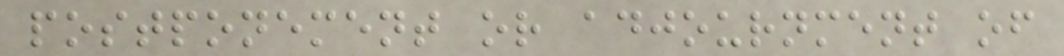postponement or adjournment of
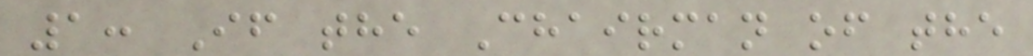1: If the Chairman of the
